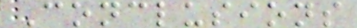Conclusions
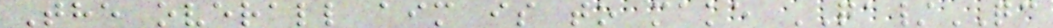The overall aim is to make QA/QC
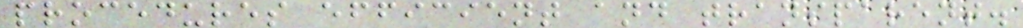procedures efficient and transparent.
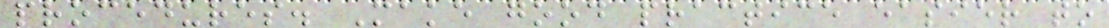procedures. Make good practice easier to
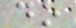do
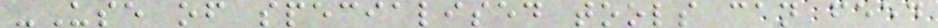-Use of specialised tools can feed
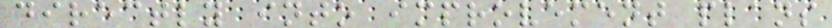directly into improvement plans
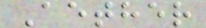Aether
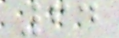64
